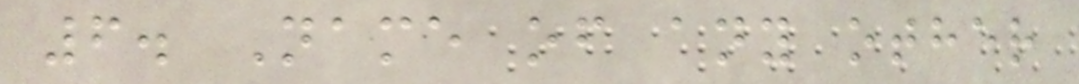6. Name of any other
